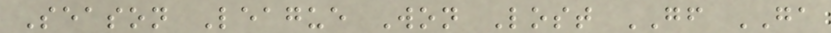Season League Won Lost GF GA
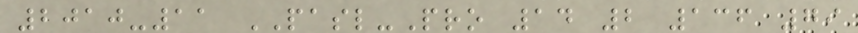2010-11 PASL-Pro 14 2 136 79
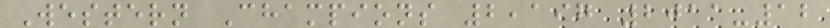Western Champions 2,197 2011-12
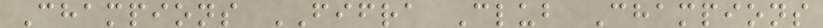Champions FIFRA Club Champions
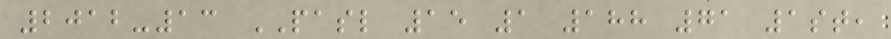2012-13 PASL 15 1 188 71 1st,
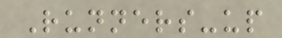Runners-up
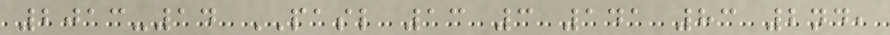2013-14 PASL 13 3 141 83 2nd,
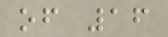of 16
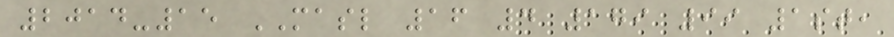2014-15 MASL 16 4 179 99 1st,
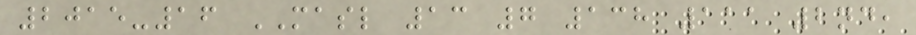2015-16 MASL 13 7 138 111 2nd,
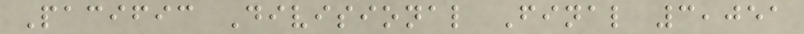Pacific Divisional Final 3,051
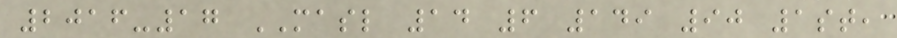2016-17 MASL 14 6 149 90 1st,
